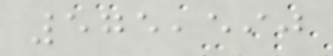575,590
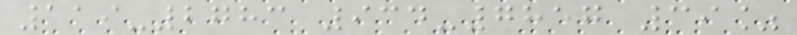119-2783 934-7857 39%
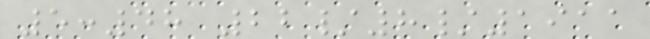5:48 22/8/1911
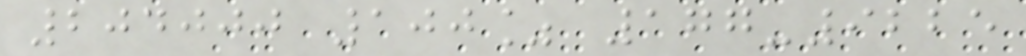204000 100% 177-9225
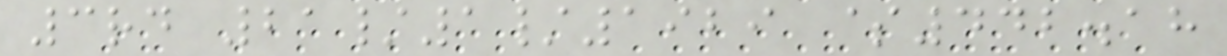3rd 21/1/1929 $442.18
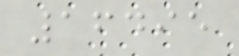16495
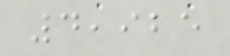4,925
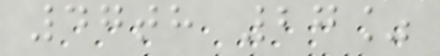47th 27%
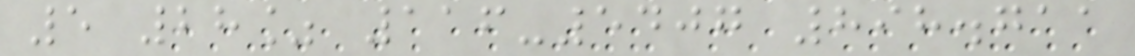5 28% 116-5407 898.711
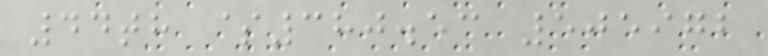44th $380.53 505972
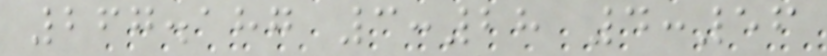267.187 3:28 4:56
